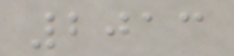2013
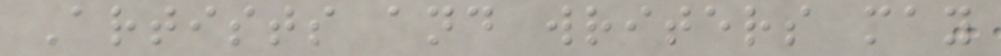Artists and writers may
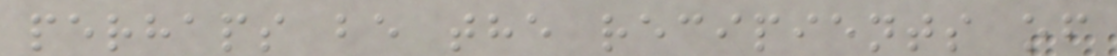perhaps be the recipients of
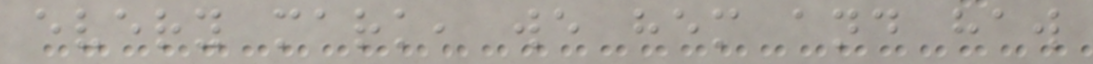every mark, we hem and haw
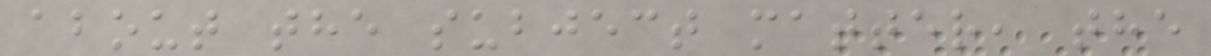about the subject matter, the
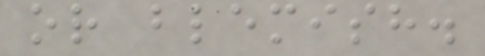or blemish.
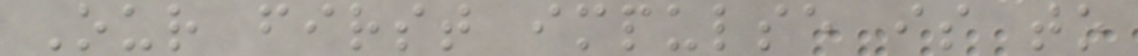Our first impulse is to
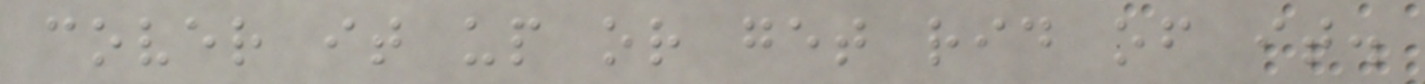cover it up or get rid of it.
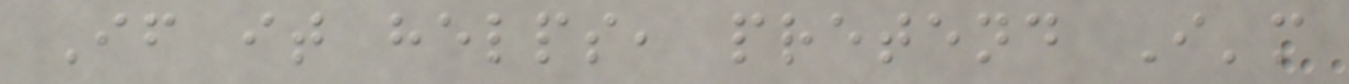If it helps, pretend I'm
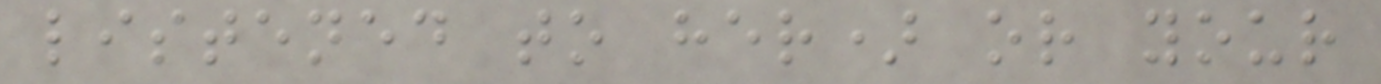listened to her) or your
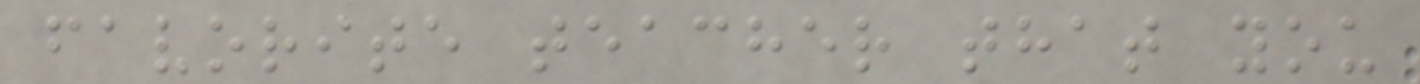favorite teacher that you
